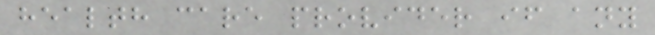health care provider if any
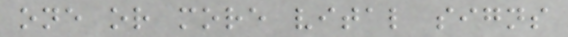one or more vital signs
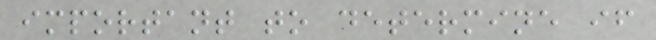important to determine if
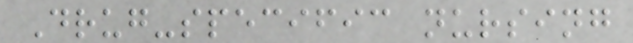Drug-specific nursing
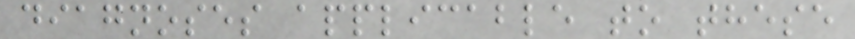diagnoses applicable to these
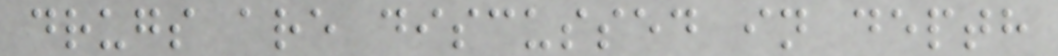drugs are discussed in depth
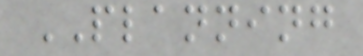PLANNING
